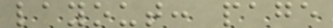layout: page
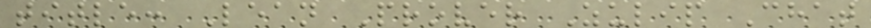title: Lean Prover Zulip Chat
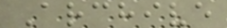Archive
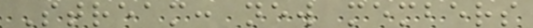Stream: new members
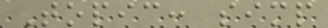Topic: simp
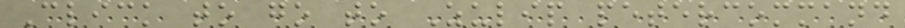Click to go to Zulip petercommand
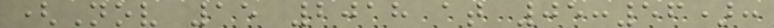(Nov 15 2018 at 05:56):
